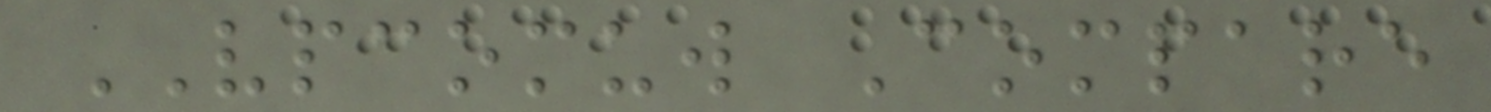VPCOMUW Compare
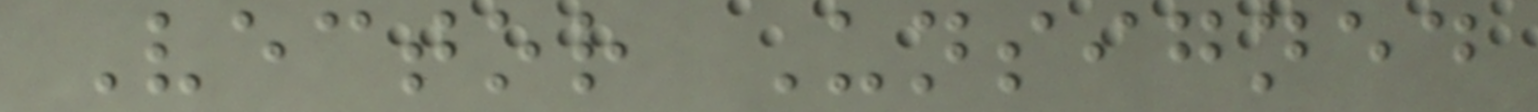Vector Unsigned
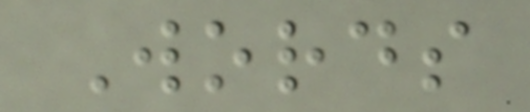Words
